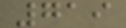719
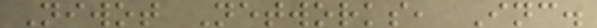Niwot Networks, Inc.
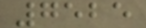7525
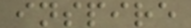inspire
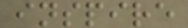inspire
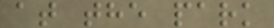at the park
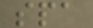spa
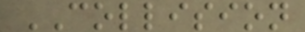COLLISION
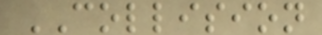COLLISION
